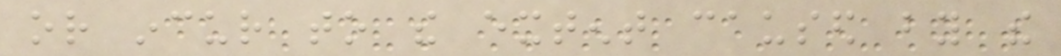or incur to the extent caused by the
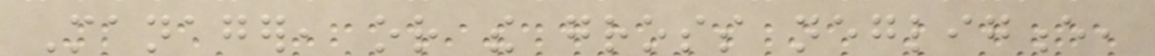Manager, or the gross negligence,
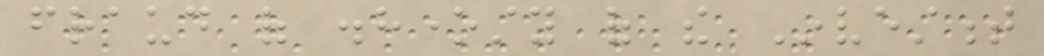fraud of dishonesty of the Investment
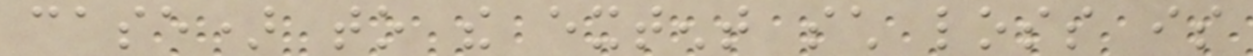case) to the extent such loss is
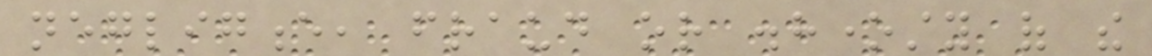negligence, fraud or dishonesty of the
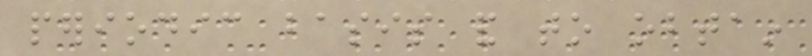periodic basis and to obtain
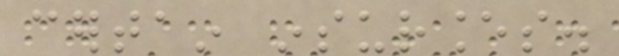certain insurances.
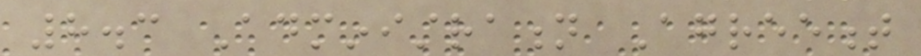8.3 Administration Agreement
